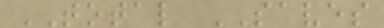TOTAL SAVES
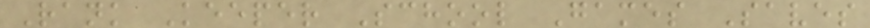Rank Keeper School Games Saves
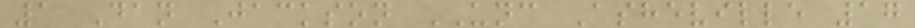1 Dan Jackson UNC Asheville 17
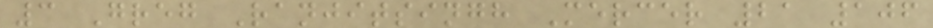3 Greg Ranjitsingh Mercer 21 106
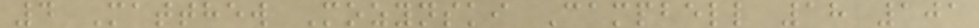4 Matthew Mozynski Campbell 18 101
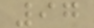97
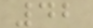42
